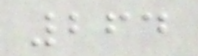264
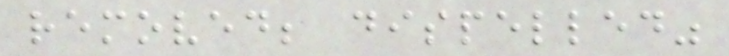removed; dispelled"
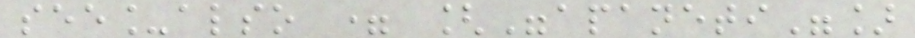see_also = ["apaneti"]
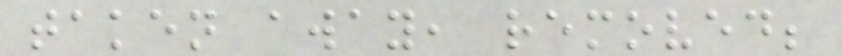taken away, removed;
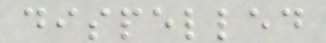dispelled
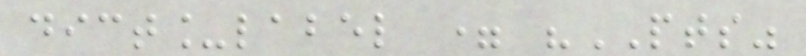dict_label = "PTS"
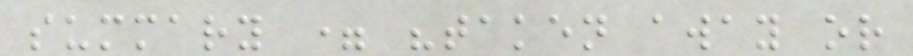summary = "taken away or
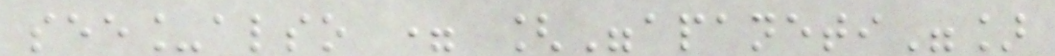see_also = ["apaneti"]
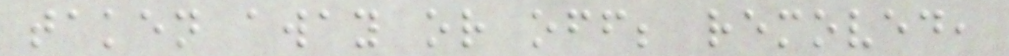taken away or off; removed,
